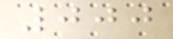000
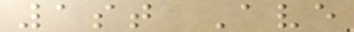1st Ave
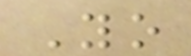Yo
